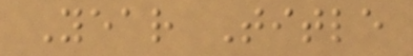Year Title
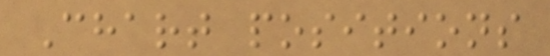Chart positions
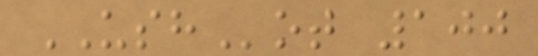USHot 100
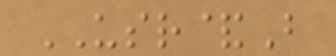USR&B
